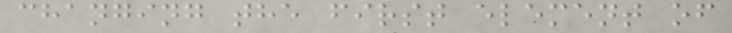changing the first element of
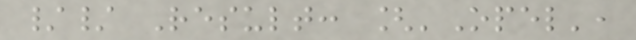// Result: ['Opel',
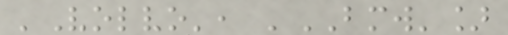'Volvo', 'BMW']
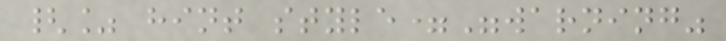{% hint style="warning"
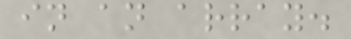in an array.
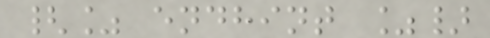{% endhint %}
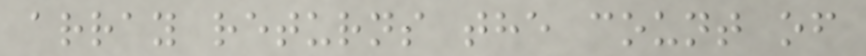array returns the count of
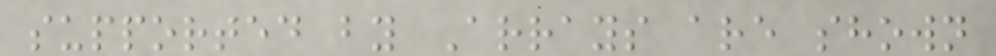supported by Arrays are shown
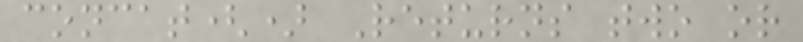concat() Returns two or
